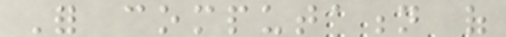For computation of
